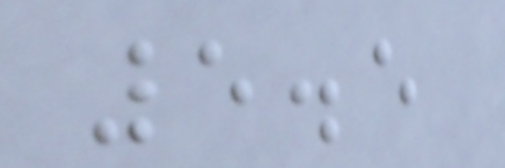5.5
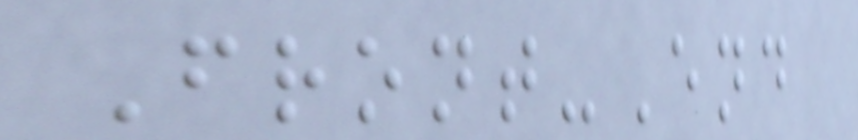Front-End
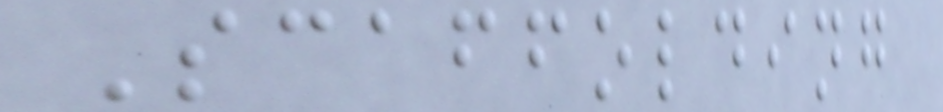Scaffolding
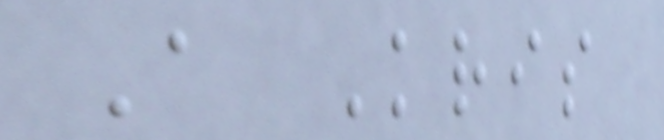A Kris
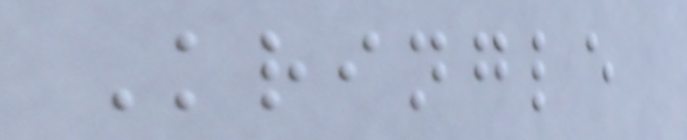Kringle
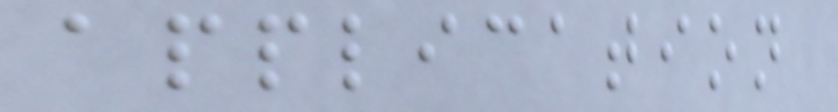application
